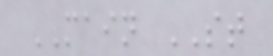MAIN ST
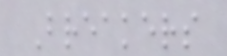Breakers
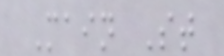Main St
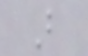B
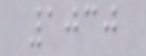1030
